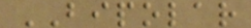BIPOLAR
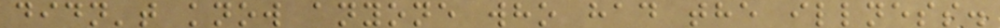didn't know anyone who had the illness.
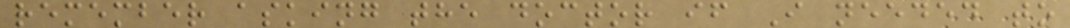remember asking the doctor if I needed to
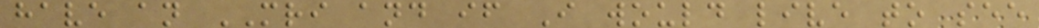have an MRI and if I would live to see
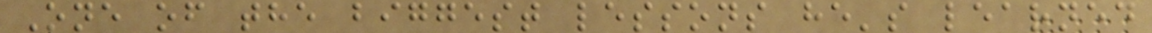One of the biggest lessons he's learned
